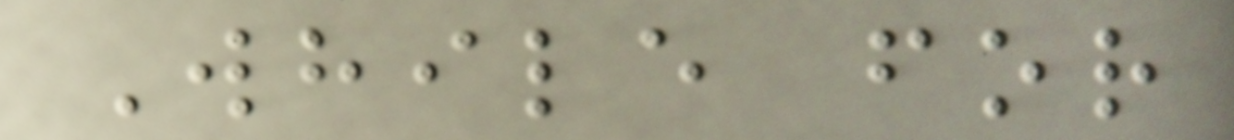While for
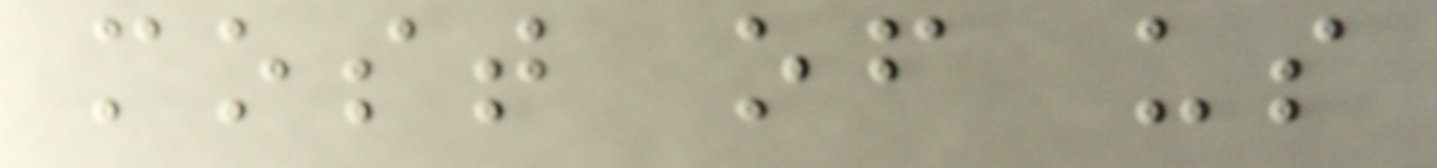most of us
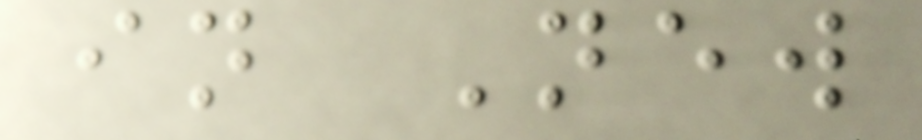in New
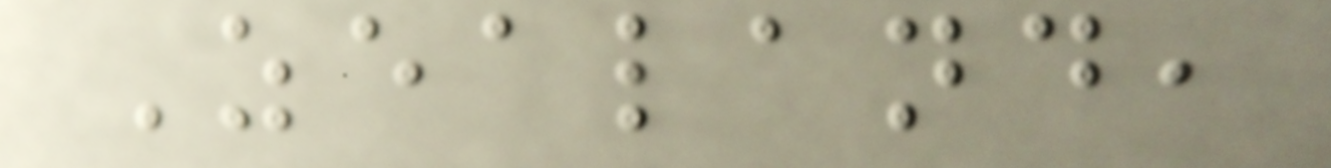Zealand,
